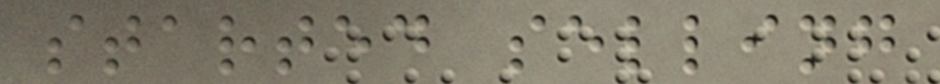started selling
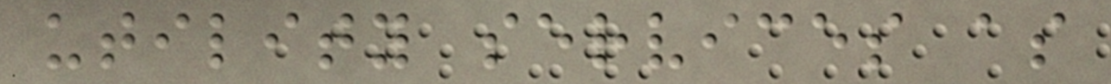utility services as
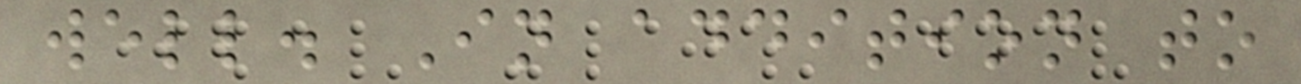well. In addition to
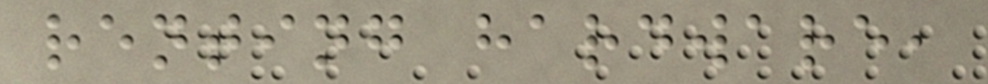renting hardware,
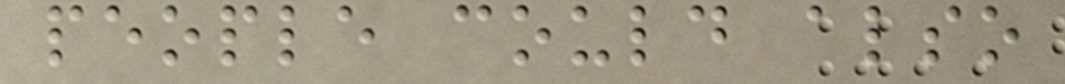people could also
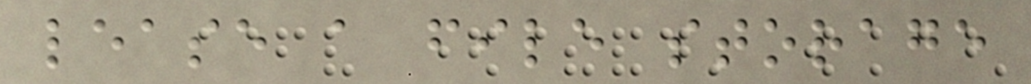lease a file storage
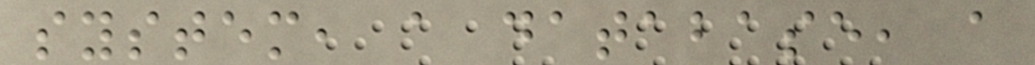system, a database, a
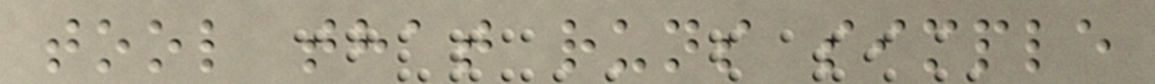tool that runs simple
